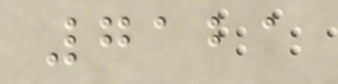7121
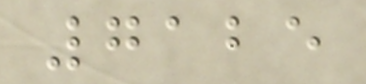7125
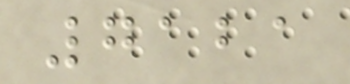7121
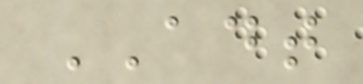ADT
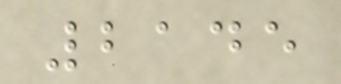2145
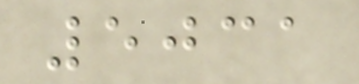5031
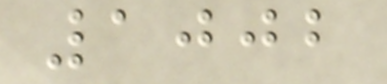1002
